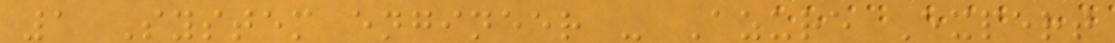1 System engineer - Azure Expert
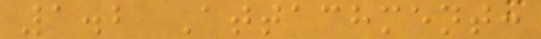1.2 Attachment:
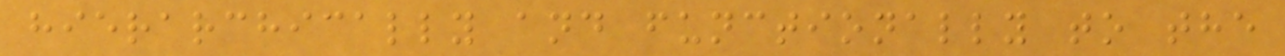hierarchically and functionally to the
